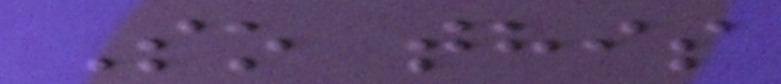So this
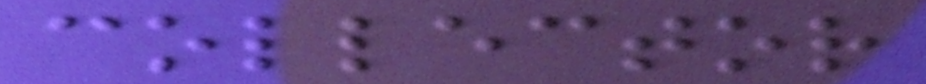collector
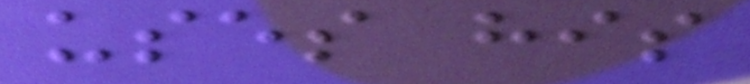uses his
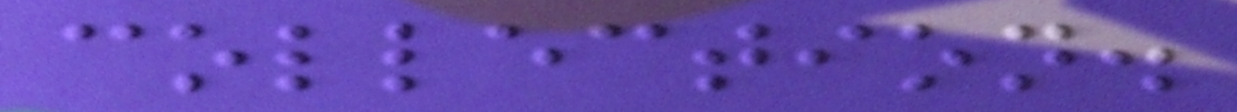collection.
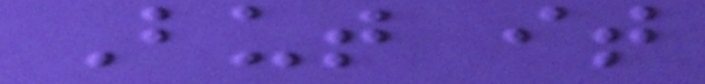But it
